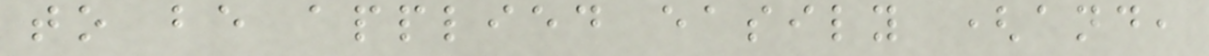to be applied easily (and,
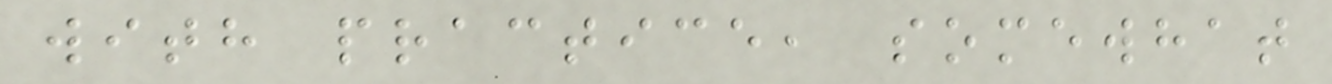with practice, somewhat
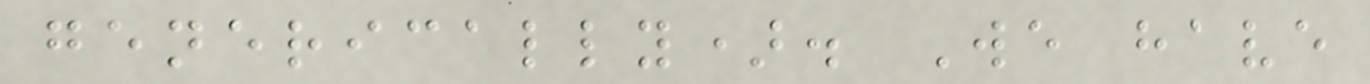generically). We have
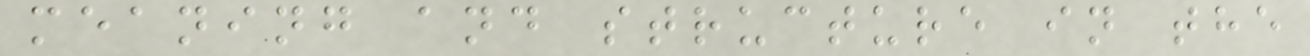meaning and structure in the
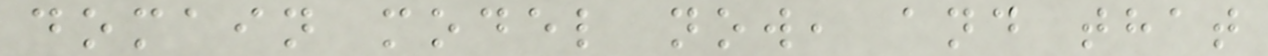domain model now, and that
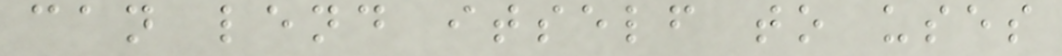can lend itself to uses
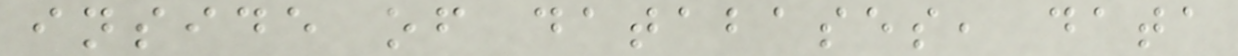inside of databases, data
